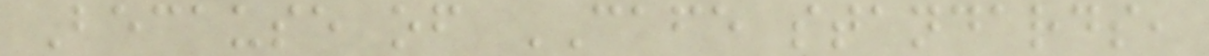Because of CAFE standards,
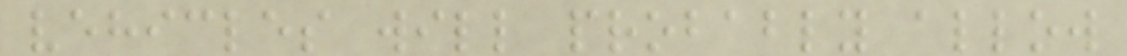vehicles will probably allow
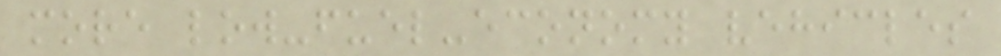more low-fuel-economy vehicles
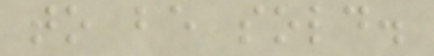to be sold.
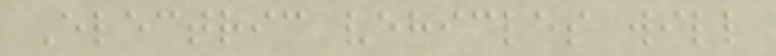Electric vehicles will
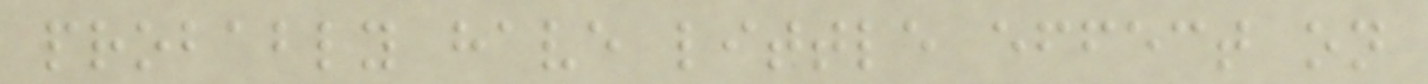probably have little effect on
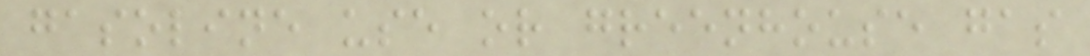gasoline use or greenhouse gas
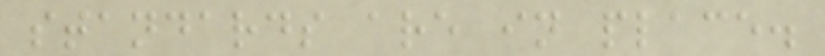standards are in place.
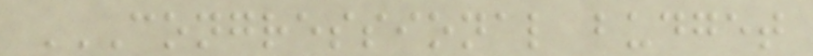CONGRESSIONAL BUDGET
